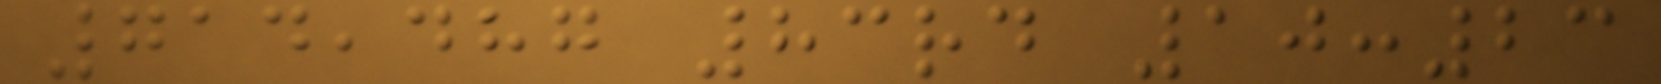714,487 83rd 10:23
